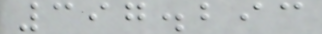397.293
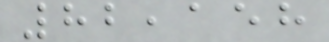82,158
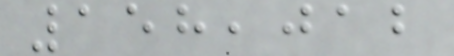158,012
